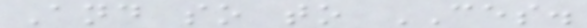And so to CES.
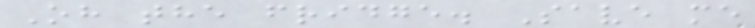Oh the fridge. Save me
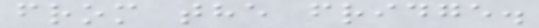from the fridge.
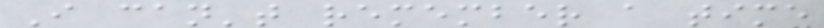I can't remember a time
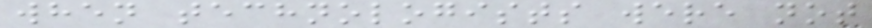when technologists were not
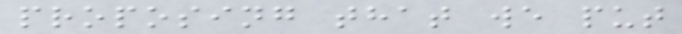proposing that we put
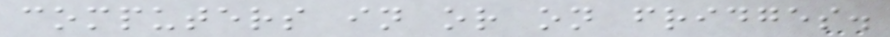computers in or on fridges.
